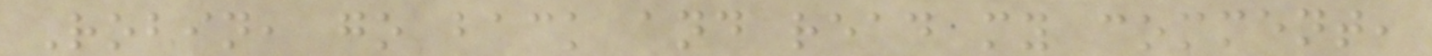Robin, go back and read my comment,
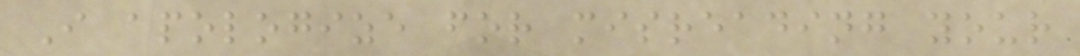I apologize for misreading your
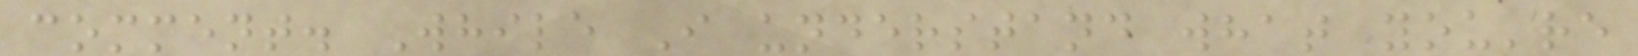comment. While I understand what you're
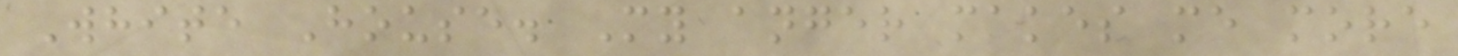White House. My anger makes me more
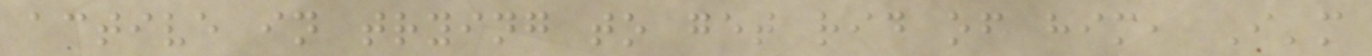active in trying to get rid of him, I'm
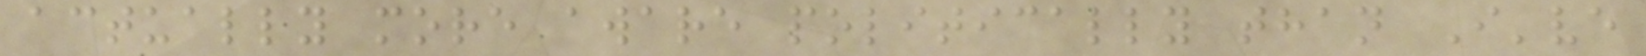actually more aware politically than I've
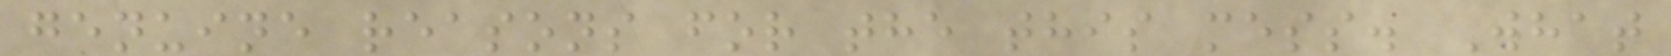genuine reasons for the this mess. What
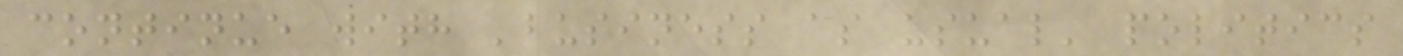continue with 'business as usual' politics
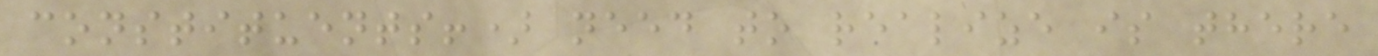constituents!) need to realize is there
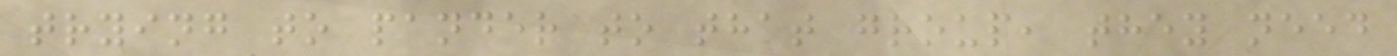trying to pander to that group, they need
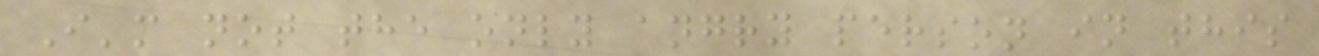I'm not the only angry person in this
